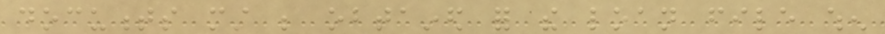documents must be obtained for the loan file when
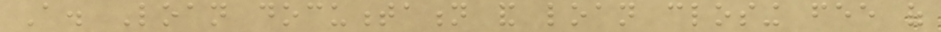A. Loan documentation and loan closing fee of
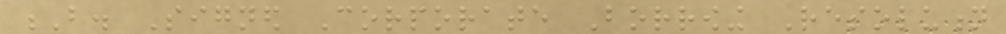B. Signed Corporate Borrowing Resolution
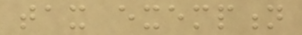tax exemption
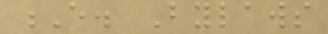E. Bylaws
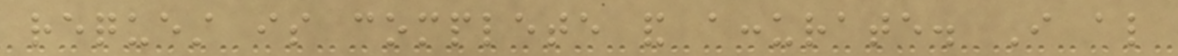request is complete and accurate. I also
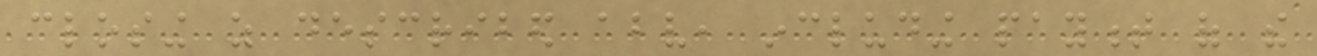closing as described above, including payment of the
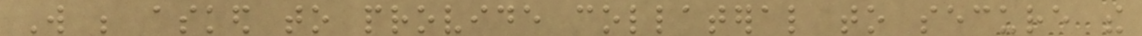Will be asked to provide collateral to secure the
